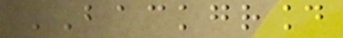BACKGROUND
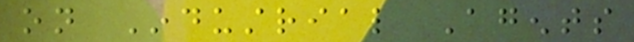on Industrial Agents
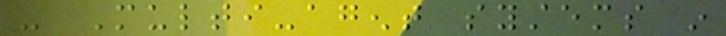- Multi-agent systems in
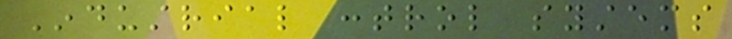Industrial control systems
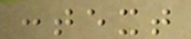context
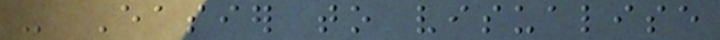- Easier to visualise
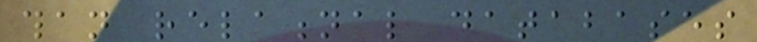than relational databases
